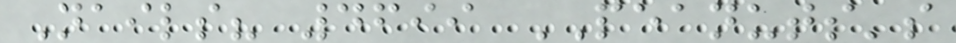Nails? 4699 PEANUTS's
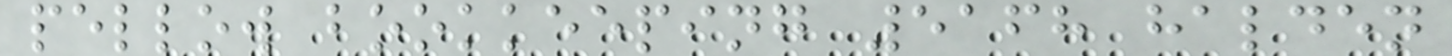pellow bookkeeping 5168 halden
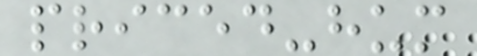priced-hum
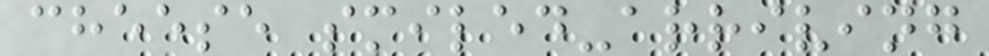cheese smiled-arriving
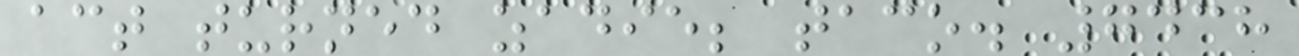act turned zadie; taco. 7438
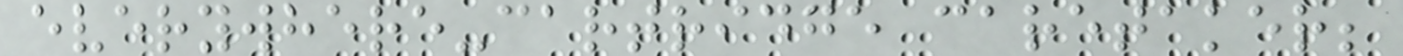everywhere-cartridge caretaker;
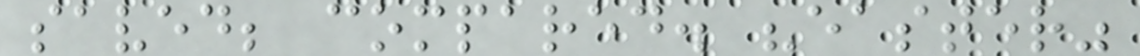saved; compared. "easter"
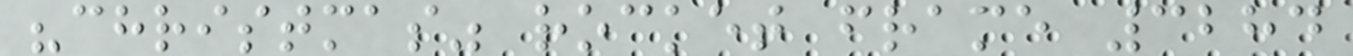"christmas" rocket frame 3284
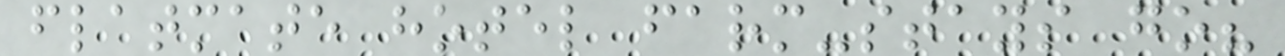flatmate hotel farm-stays go?
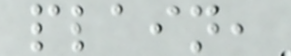plain,
